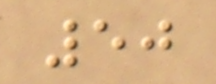50
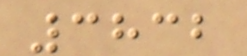3832
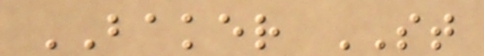BAKER ST
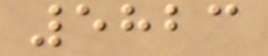5823
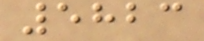5823
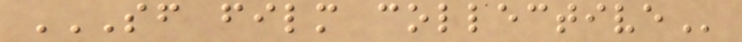SF FILM COLLECTIVE
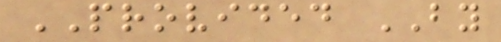PROVIDED BY
